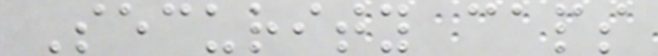Security caps
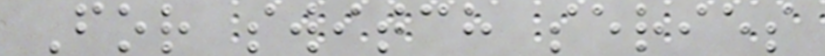For switch series
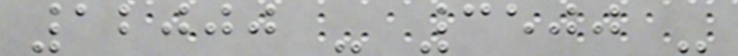12000 - 3500 -
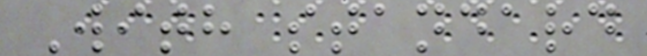With standard
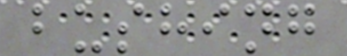bushing
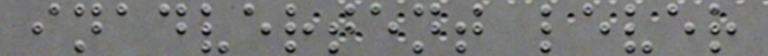inadvertent lever
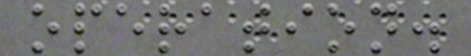operation.
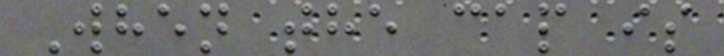When the cap is
